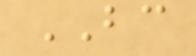BC
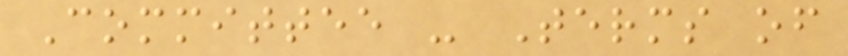Committee - Terms of
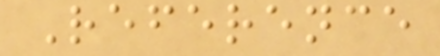Reference
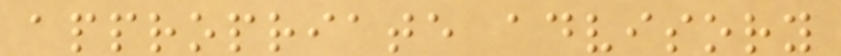appropriate advisory
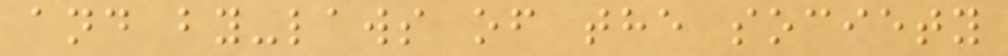and by-laws of the society
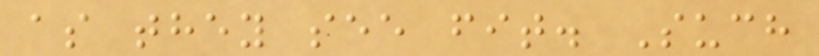as they see fit. Such
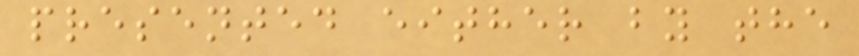presented either by the
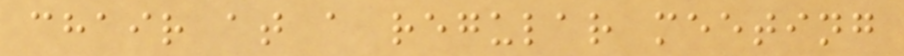chair at a regular meeting
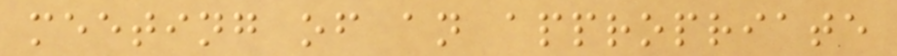meeting of an appropriate
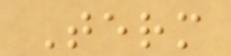Term
